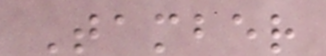Tamber
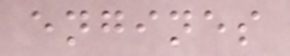engines
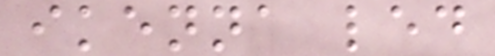ikenna led
